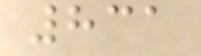831
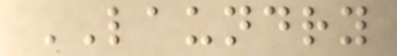LAUNDRY
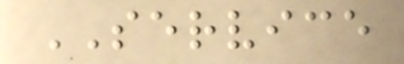SERVICE
